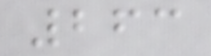263
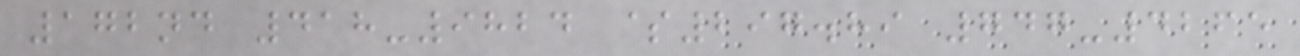172nd 418-9824 $297.89 747-4265
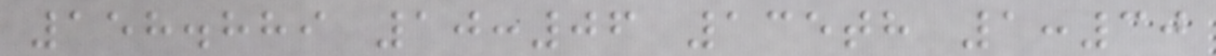158.889 10:06 135th 1:30
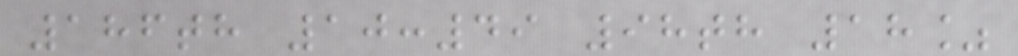186th 10:49 98th 18%
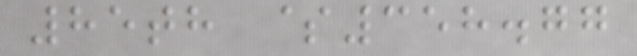85th $358.77
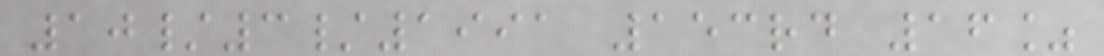10/3/1991 153rd 16%
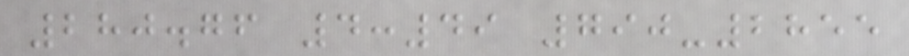280.76 4:49 790-2855
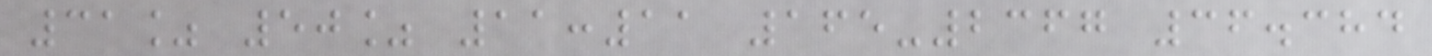31% 50% 11:11 165-2367 36.384
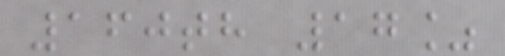160th 17%
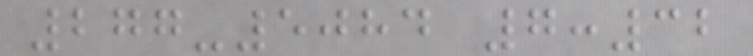277-5084 7:32
